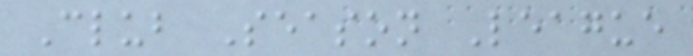Club Season League
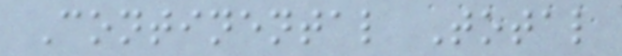Continental Total
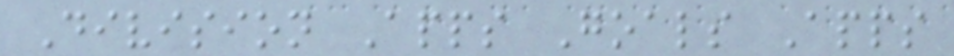Division Apps Goals Apps
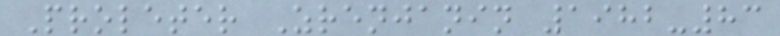Proleter Zrenjanin 1982-83
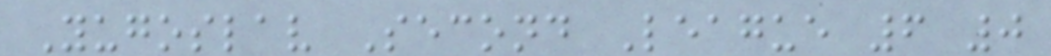Yugoslav Second League 6 0
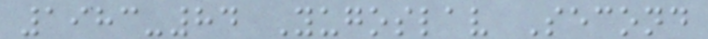1983-84 Yugoslav Second
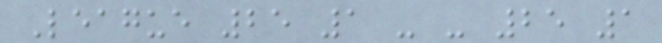League 25 1 - - 25 1
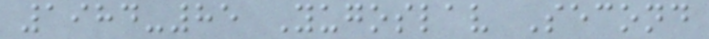1984-85 Yugoslav Second
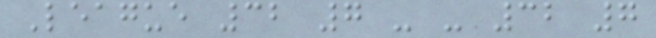League 32 7 - - 32 7
